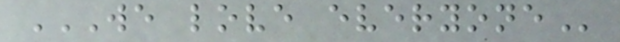WE LOVE EVERYONE
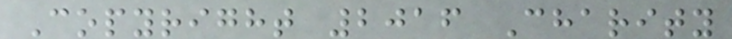Copyright 2016 Charity
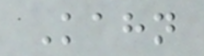Kahn
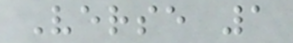Verse 1
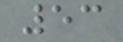53
